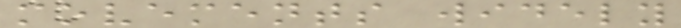movements widely
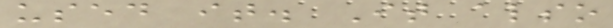used it. It also
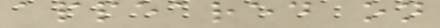appeared on
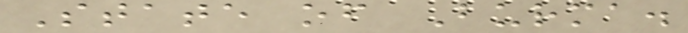State of Burma.
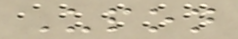Upon
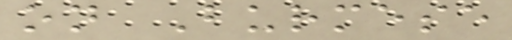on Burmese
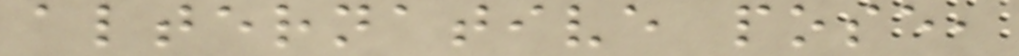alternative pose,
